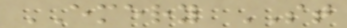EMERY ST
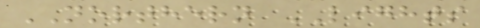NORTHERN LIGHTS
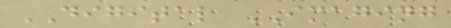DIGITAL IMAGING
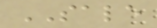SALE
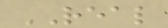REAL
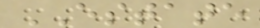ESTATE
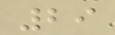29
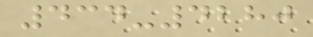434-4280
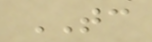TC
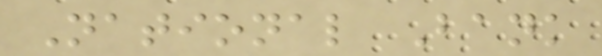National Bank
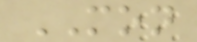MON
